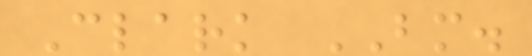Clark BM.
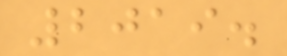2019.
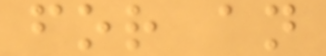for an
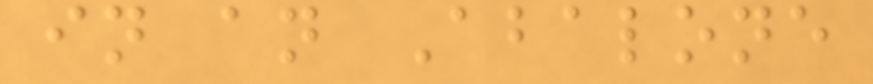in an Abalone
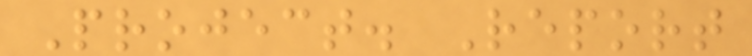Project. Report
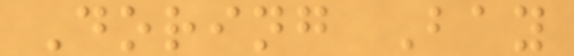Doring Bay
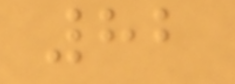82
